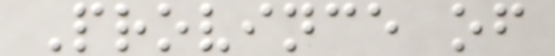Province of
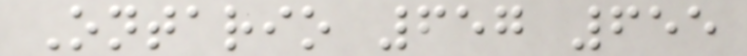Ontario 657 655
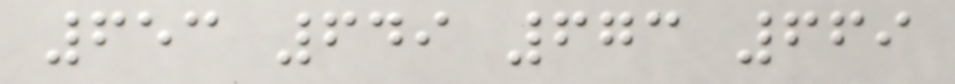653 649 673 669
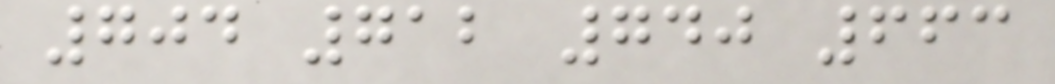704 712 740 663
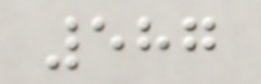587
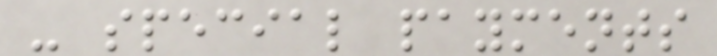- special payments
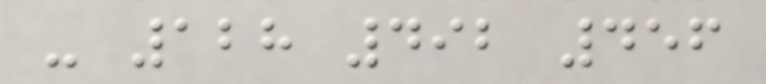- 128 492 456
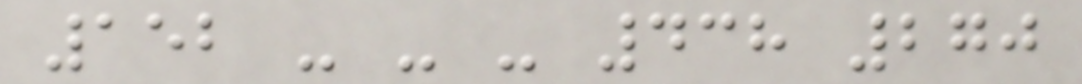152 - - - 438 270
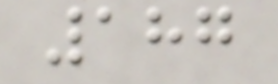187
